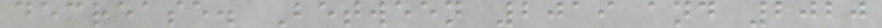decrease. Between 2019 and 2020
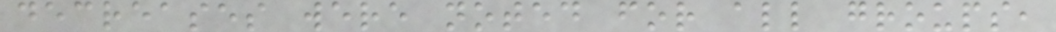decreases were noted for all groups,
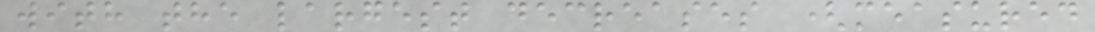with the largest decreases (measured
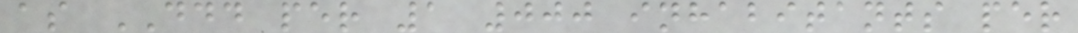as DDD per 1 000 inhabitants per
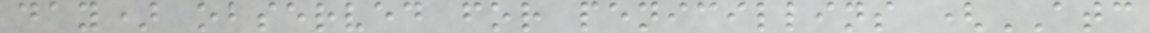day) observed for penicillins (ATC
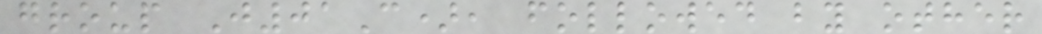group J01C), followed by other
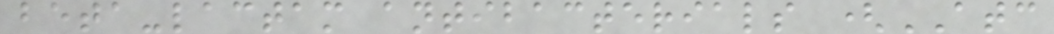beta-lactam antibacterials (ATC
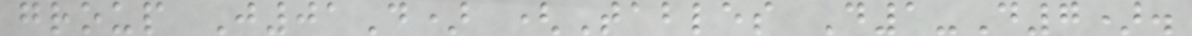group J01D) (Tables D1-D7).
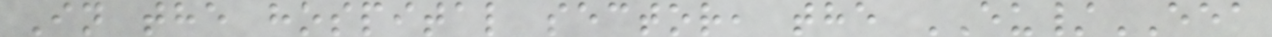In the hospital sector, the EU/EEA
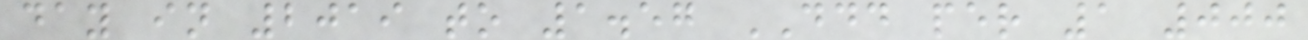day in 2019 to 1.57 DDD per 1 000
